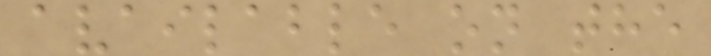available on the
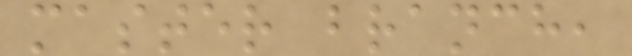master branch,
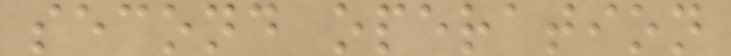second operation
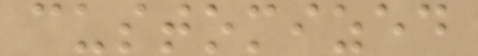customized
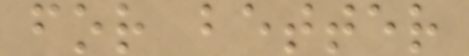for better
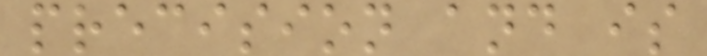precision and is
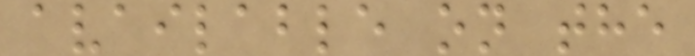available on the
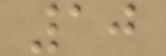10
